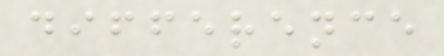difference
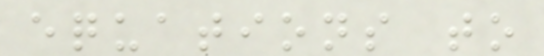equations to
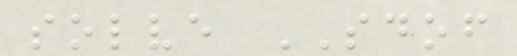solve SDOF
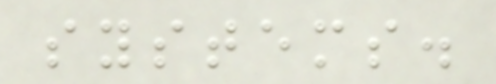systems.
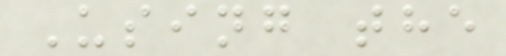Using the
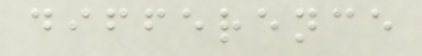difference
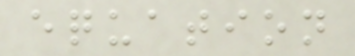equation
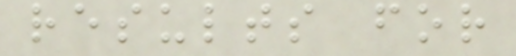results for
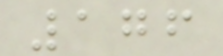176
